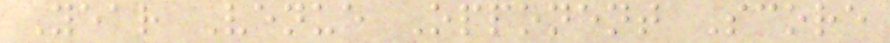Year Venue Opponent Score
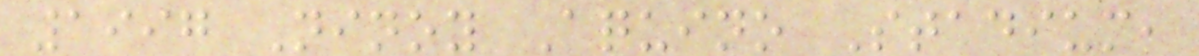1997 Ninoy Aquino Stadium,
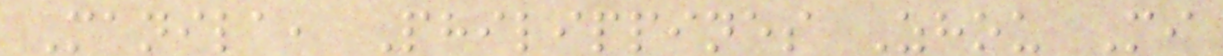Manila, Philippines Zhou Mi
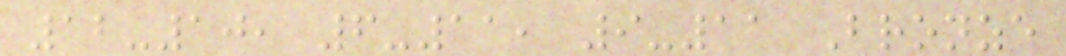12-10, 6-11, 9-11 Bronze
